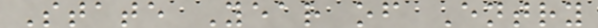State Year of Entry
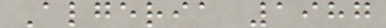Algeria 1987
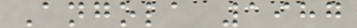Angola 1987
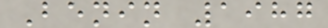Benin 1987
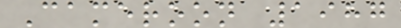Cameroon 1987
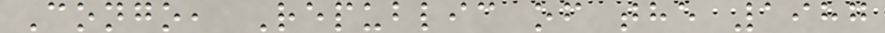Congo, Republic of the 1987
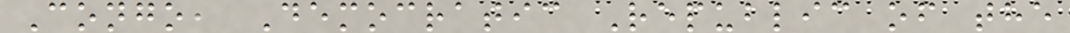Congo, Democratic Republic of the
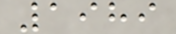1989
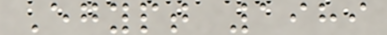Egypt 1989
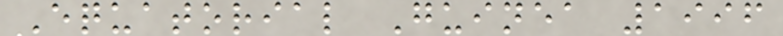Equatorial Guinea 1996
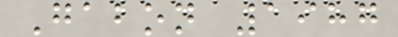Gabon 1987
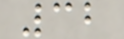32
